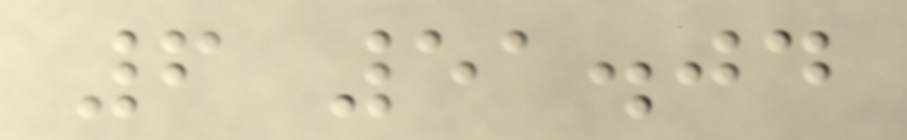6 51.04
